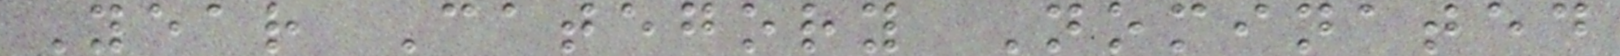Year Category Nominated
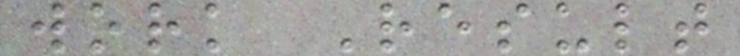work Result
